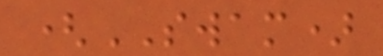(SWAM)
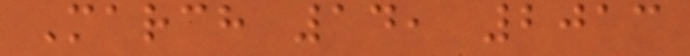March 14, 2013
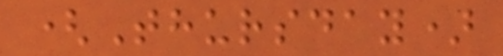(Thursday)
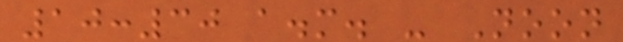10:30 a.m. - Noon
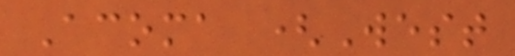Acoma (West
